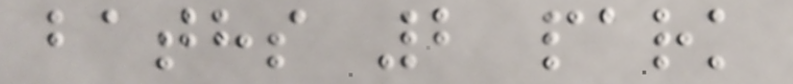baths 2 park
